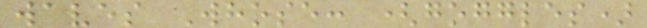waves Whose: (goggles)
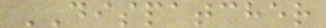DISPATCHER
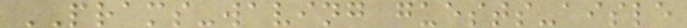PRAMS-waving guests-aisle
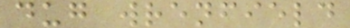dug wrenfield
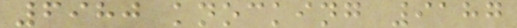6980 knocking 9187
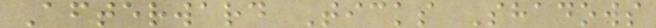Afterward Ticks Shadows
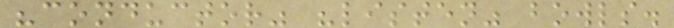"conductor" "listen" bowls.
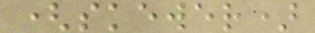(skewer)
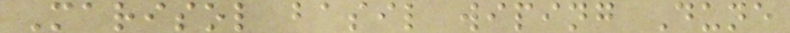Marisol basil wiping Dune
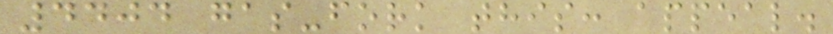4404 gas-fork this: appeal.
